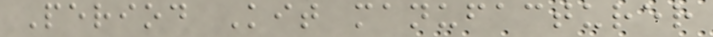Period Kit manufacturer
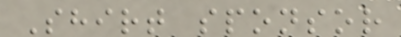Shirt sponsor
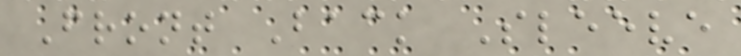Front Back Sleeve
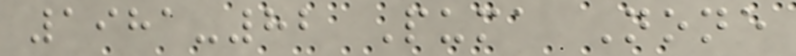1981-82 Puma None
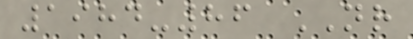1984-86 NR
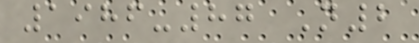1986-87 N2
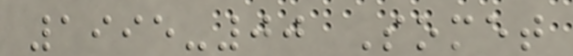1995-00 Somet
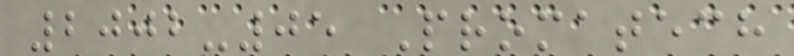2002-05 Promatech
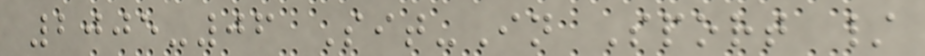2005-06 Sit-In Sport /
